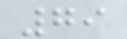79
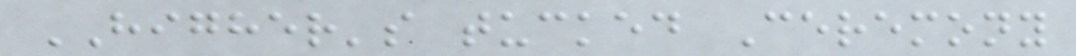HIGHER's tucked Ceremony
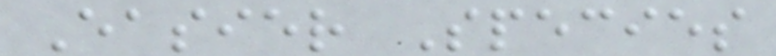Easier Species
